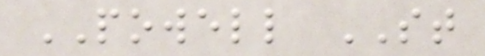POWELL ST
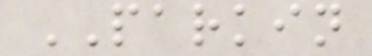PARKIN
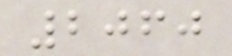2060
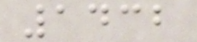1432
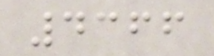4366
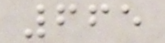665
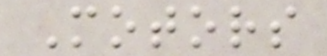Motors
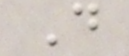D
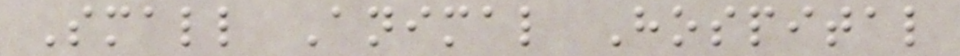Small Animal Hospital
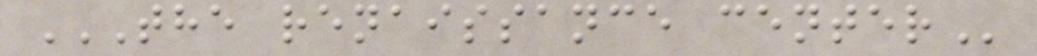THE RENAISSANCE CENTER
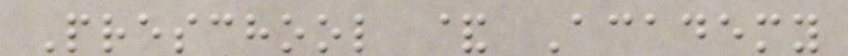Preschool & Academy
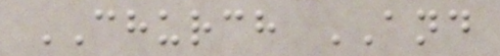CHURCH AND
